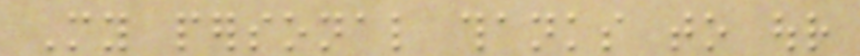My personal thanks to our
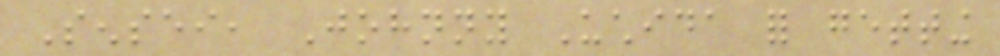Sensei, Johnny Uchida for getting
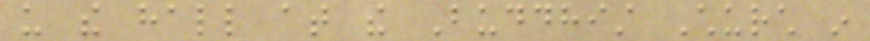us the hall at the Buddhist Church in
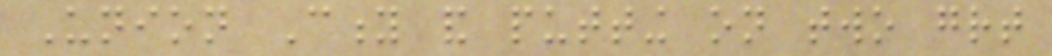Union City and putting on two great
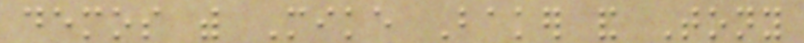demos with Mike Baker and Tony
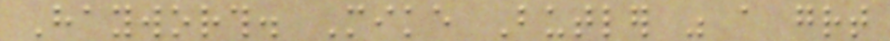Hayworth. Mike Butler was a great
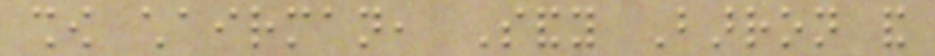show chairman, Sandy Barron and
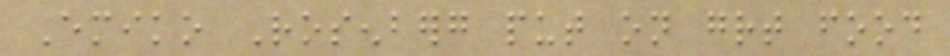Emiko Rosenberg put on great food
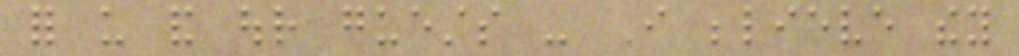for us and our guests - I believe they
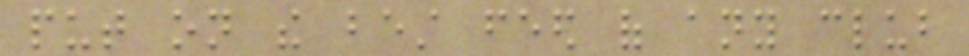put on the best feed of any club
